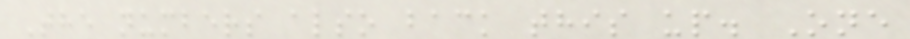The numbers also back this up. One
